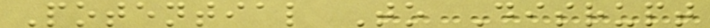Potential To Disrupt
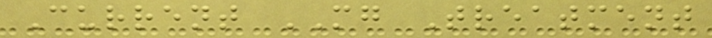Current MG Treatment
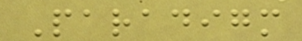Paradigm
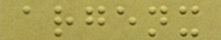argenx
